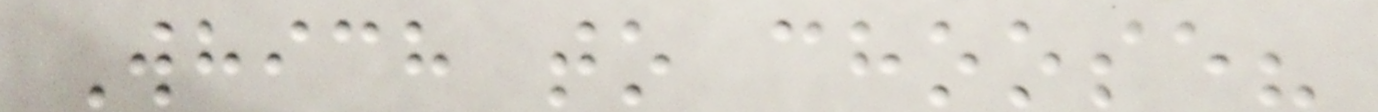Which to choose?
